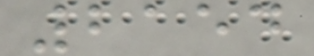2154
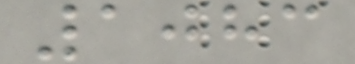1083
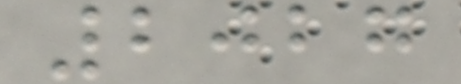2027
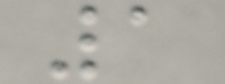1
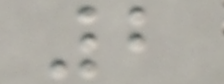2
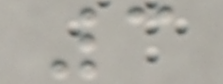3
